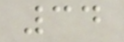34
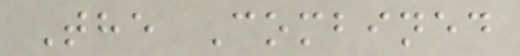The Combined
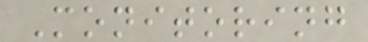Monitoring
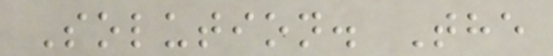Solution. The
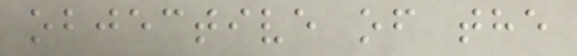objective of the
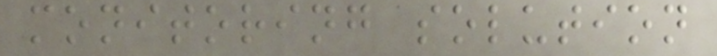monitoring solution
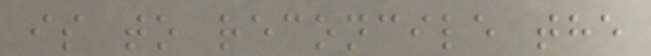is to reconcile the
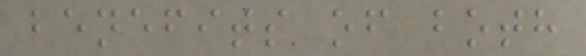benefits of both
